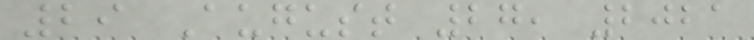29 August 27, 2021
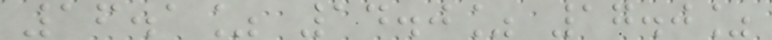16.1% 14.0% 17.0%
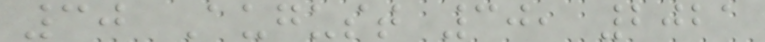30 August 30, 2021
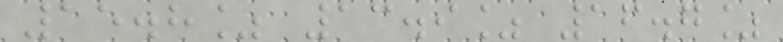15.8% 13.9% 16.7%
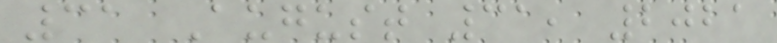31 August 31, 2021
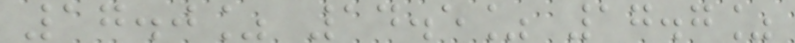17.0% 14.5% 17.7%
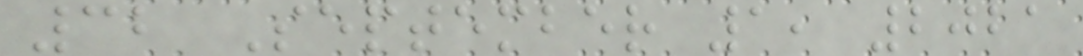32 September 1, 2021
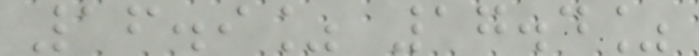16.9% 17.4%
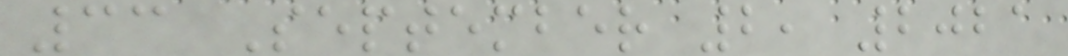33 September 2, 2021
